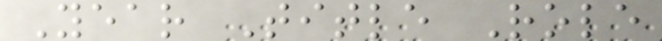Year Title Role
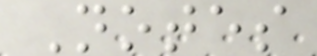Notes
